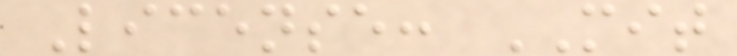License: MIT
